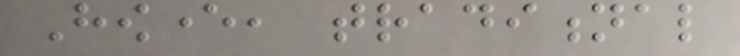However, traditional
